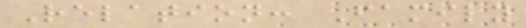Relation: Family
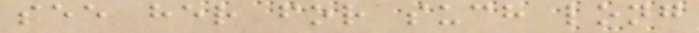see her for such long
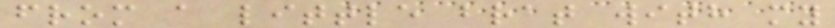from a little brat with my
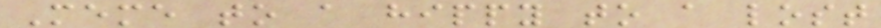Meme to a hippy to a lost
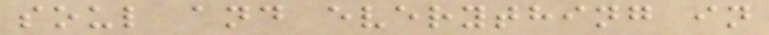soul and everything in
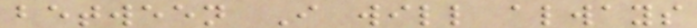between I will always
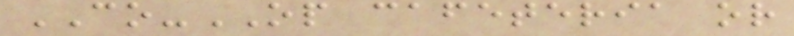CO-OP cafeteria or
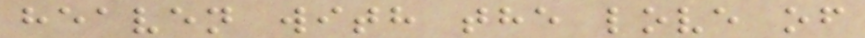heaven with the love of
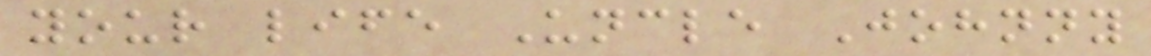your life Uncle Johnny
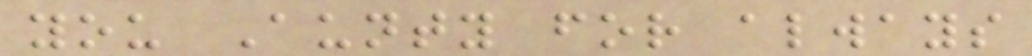you Aunty for always
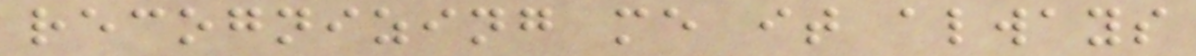recognizing me it always
